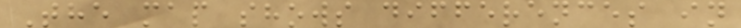The map shows differences in
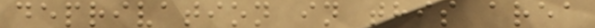deprivation in this area
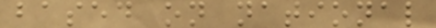based on national
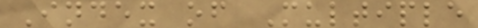Index of Multiple
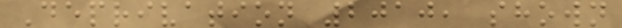Deprivation 2010, shown
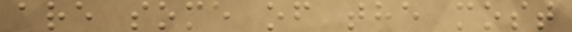are some of the most
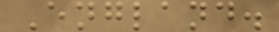England.
